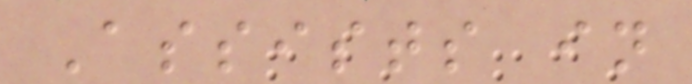Assists in
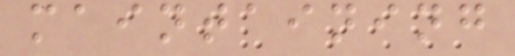maintaining
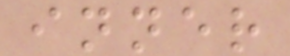inner
